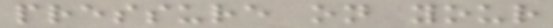pressure on your
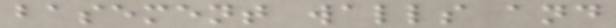basement walls and
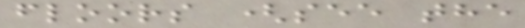floors (see the
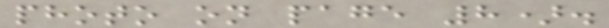photo on page 8).
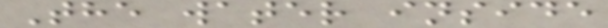The water inside
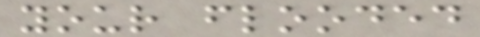your flooded
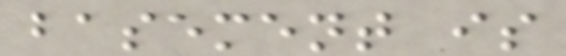basement is
